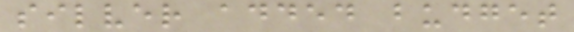silver added budget
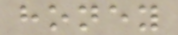honey
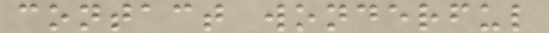contact wonderful
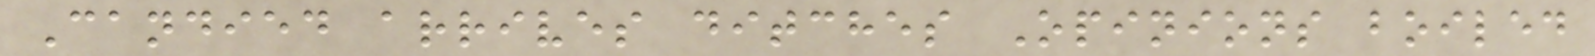Candied arrives ditches Opinions boiled
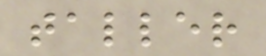taller
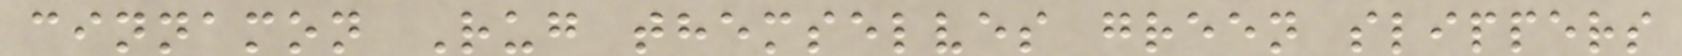cinnamon Rug themselves green slippers
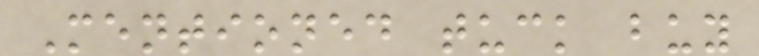Mentioned tuck buy
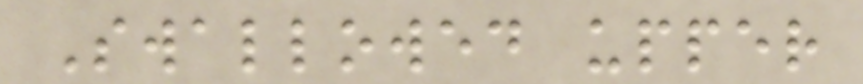Swallowed upper
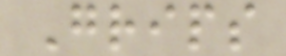Grips
